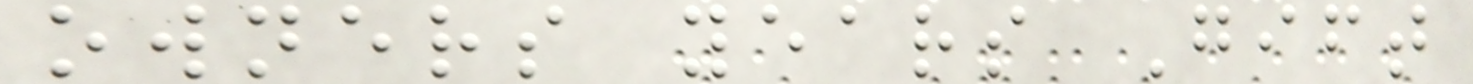owners years Gift
